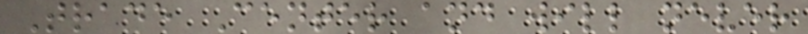Trade Center and will never
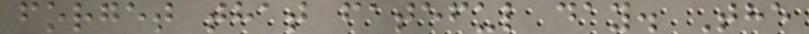forget that fateful day. The
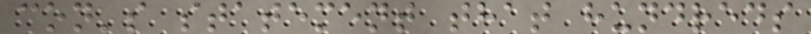con's statement that hundreds
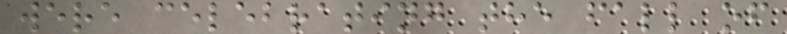were celebrating the fall of
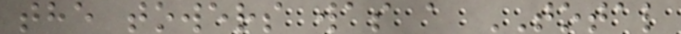the towers was a TOTAL
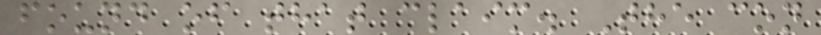found of that claim. The con
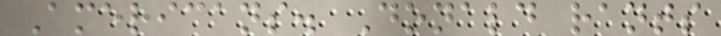Americans. Donald rants
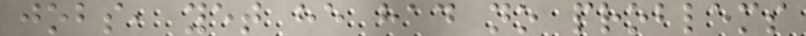jobs, yet he had no problems
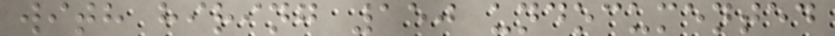with hiring 150 undocumented
